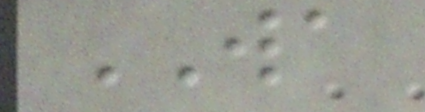WA
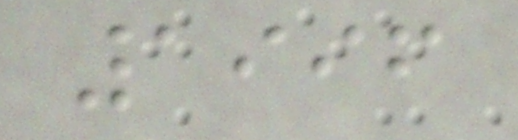1996
